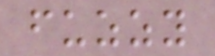fuzzy
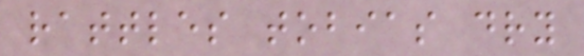rattles tobias dry
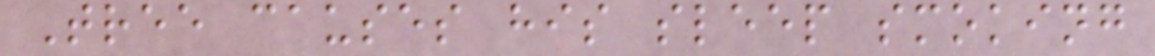Tree causes his sleep smoking
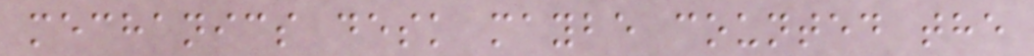mechanics desk maybe counted the
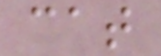cat
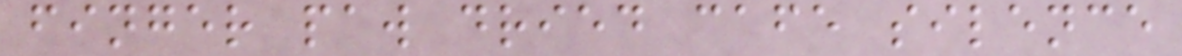finger paw dried cafe silence
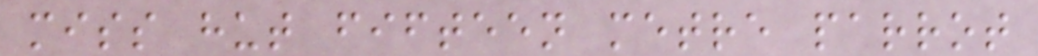miss hut fifteen metre parrot
